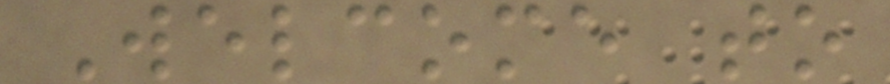Welcome to
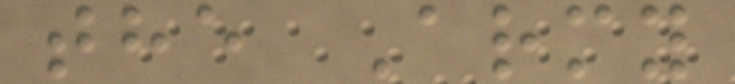the Army
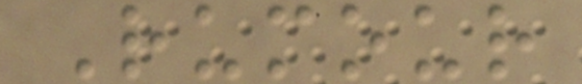Rumour
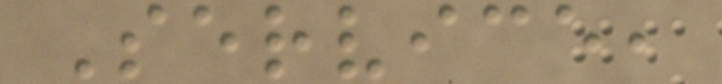Service,
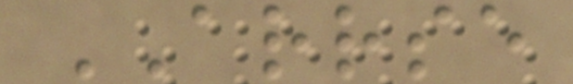ARRSE
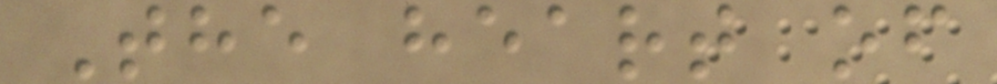The heart of
